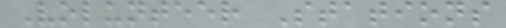Volunteer Stations
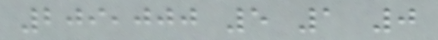209,000 5 1 0
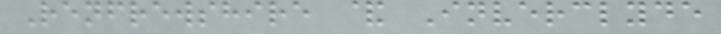Renfrewshire & Inverclyde
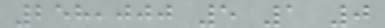258,000 5 1 0
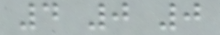4 0 0
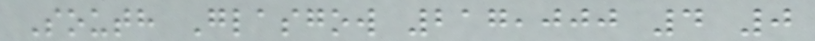South Glasgow 217,000 4 0
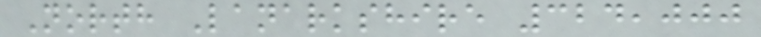North Lanarkshire 324,000
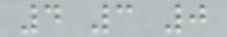4 3 0
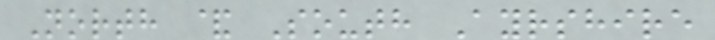North & South Ayrshire
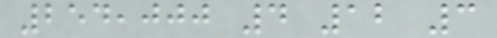254,000 4 12 3
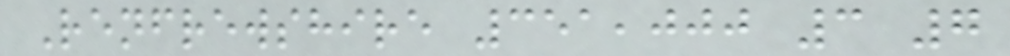Renfrewshire 351,000 3 7
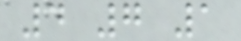4 7 1
